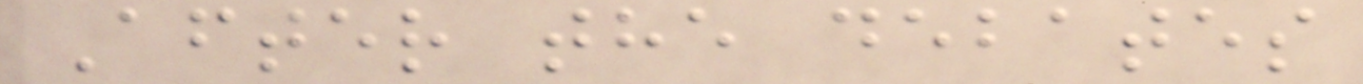After the debates
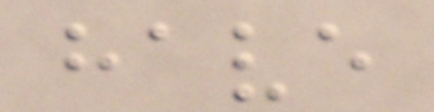have
